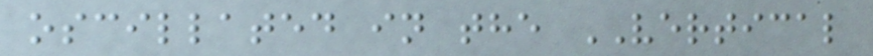oscillated in the VERTICAL
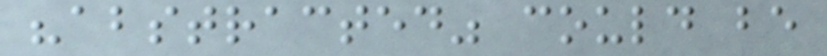"abstracted" could be
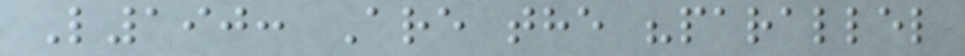L190: Are the "parallel
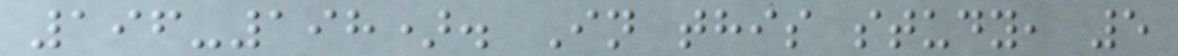196-198). In this study, 5
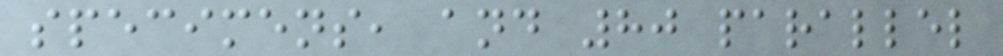specimens, and 80 parallel
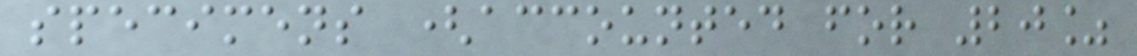specimens (accounted for 20%
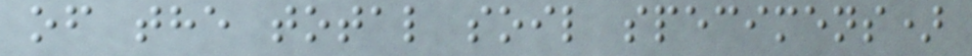of the total soil specimens)
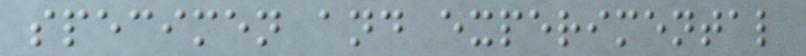specimen and experimental
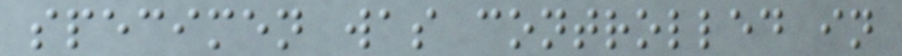specimen was controlled in
